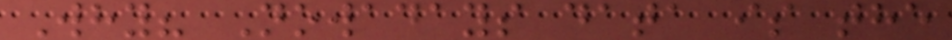Why? Nowadays data is the
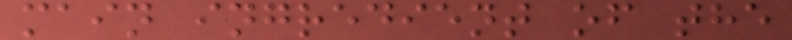main ingredient of the
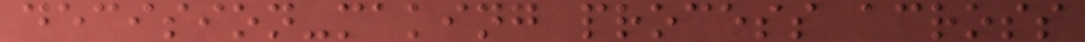decision-making process across
